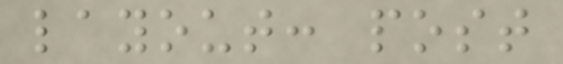layout: post
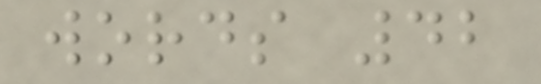words 42
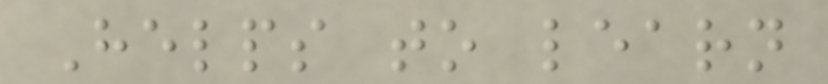Helps to learn
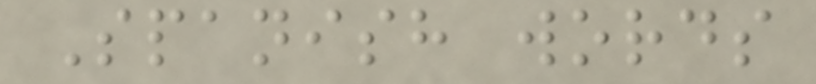Spanish words
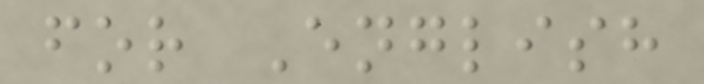for English
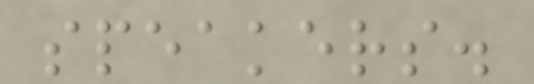speakers.
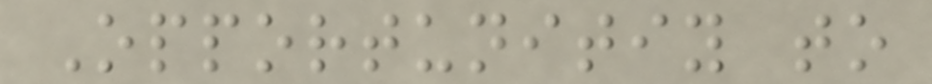Opportunitiy to
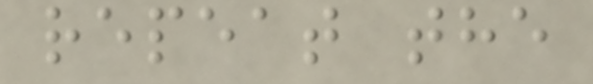repeat the
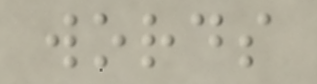words
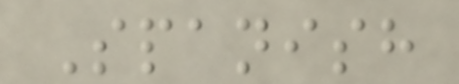Spanish
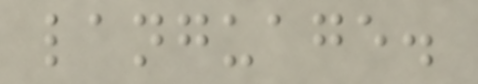language.
